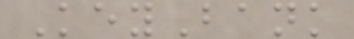KeyBank
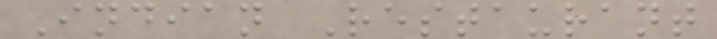Indian Restaurant
